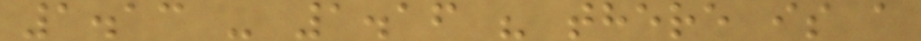1.13 - 1.16 " there is a
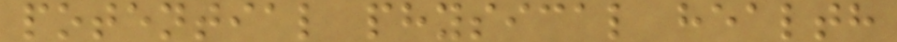potential physical health
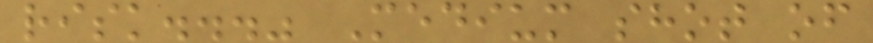risk..." Medium shot of
